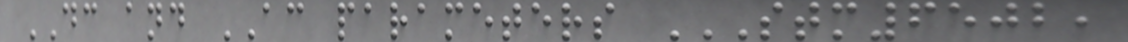DC and AC parameters STM6502,
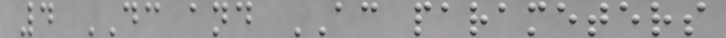4 DC and AC parameters
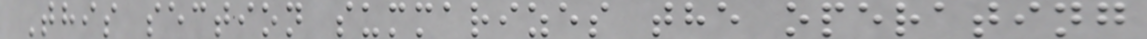This section summarizes the operating
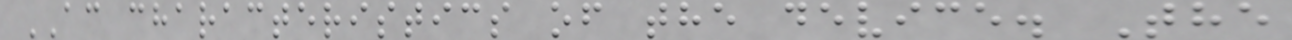AC characteristics of the device. The
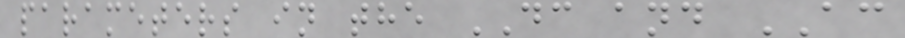parameters in the DC and AC
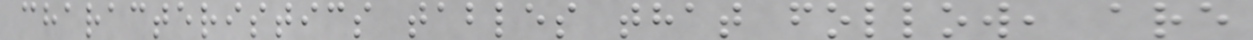characteristics tables that follow, are
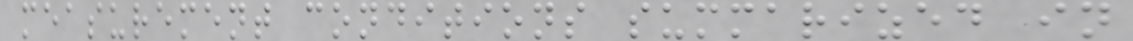measurement conditions summarized in
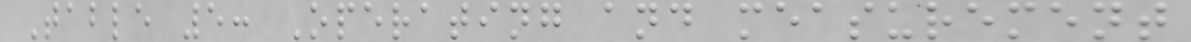Table 5: Operating and measurement
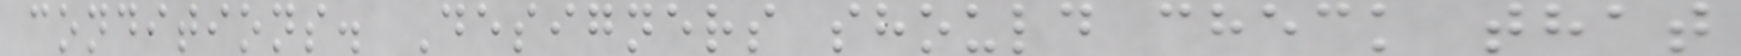conditions. Designers should check that
